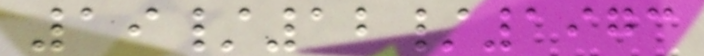19/12/1973
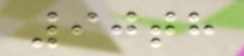90th
